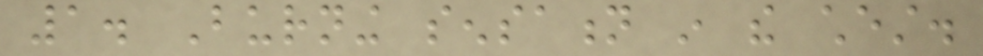1. Burning sensation in the chest.
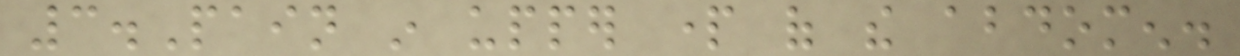3.Pain in upper part of the abdomen.
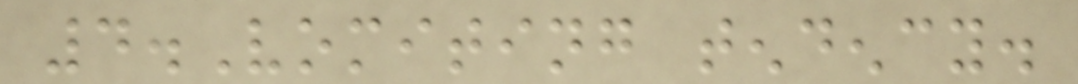4.Vomiting tendency.
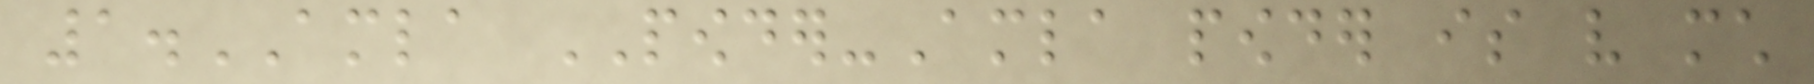1.AMLA POWDER-Amla powder is very much
